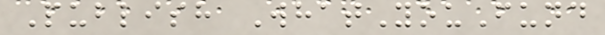Publish WhatYouFund
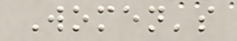Women's
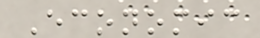Economic
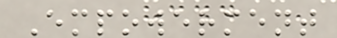Empowerment
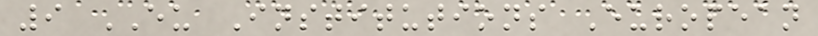9 EU Institutions European
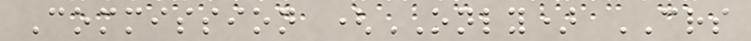Commission (ONLY) CRS
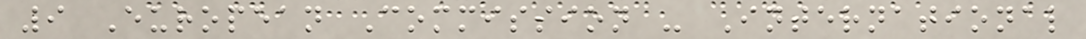9 European Commission - International
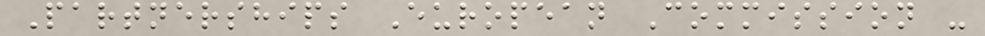Partnerships European Commission -
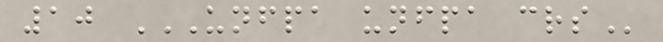10 UNFPA UNFPA CRS
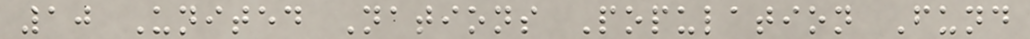10 United Nations Population Fund
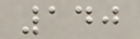140
